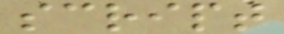script
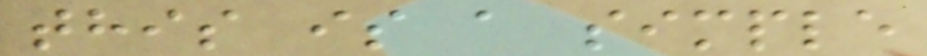this is a simple
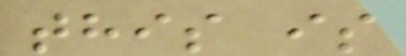this is
